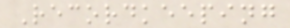Recordkeeping
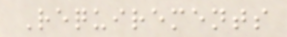Requirements
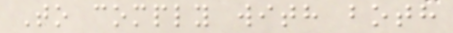To comply with both
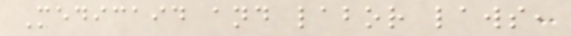Medicaid and labor laws,
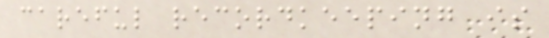careful recordkeeping is
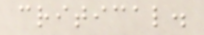critical.
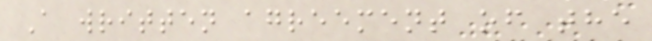A written agreement of the
